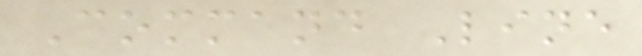Command Line
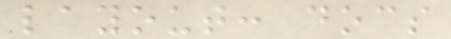layout: docs
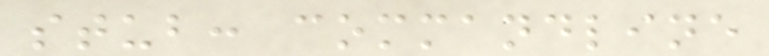stub: commandline
